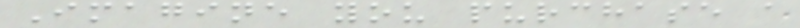Imagine you purchase a
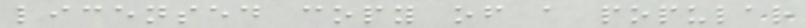licensed copy of a popular
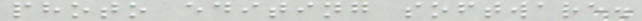photo editing software.
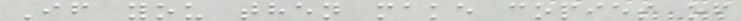If you then make copies of
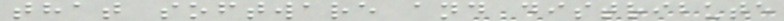that software and distribute
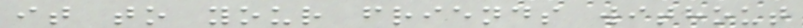it to your friends without
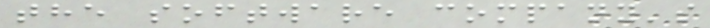the software company's
